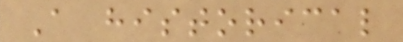A historical
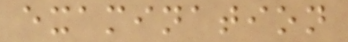examination
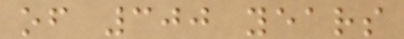of 300 years
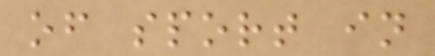of sport in
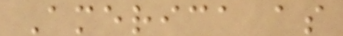America as
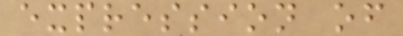expression of
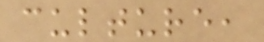culture,
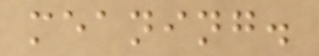meaning.
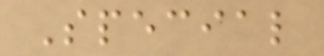Special
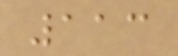113
